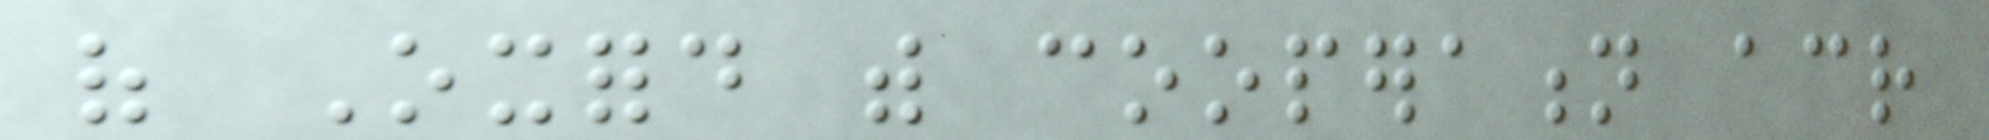of Oxford with cooperation across
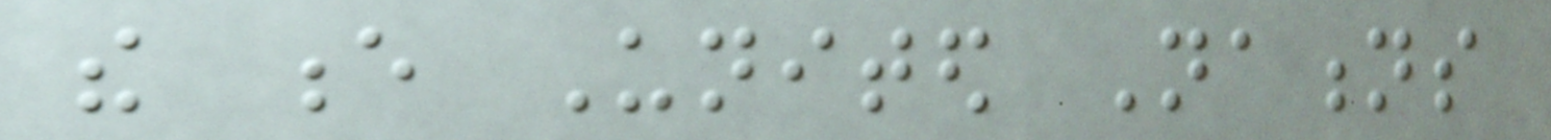the e United Nations
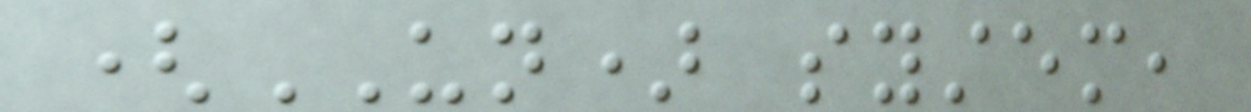(UN) system,
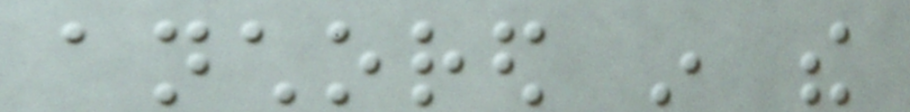anchored in the
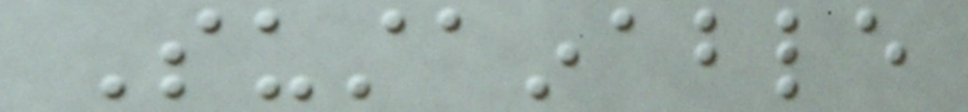Sustainable
